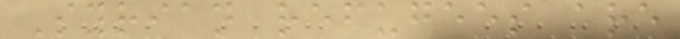Syrian refugees are
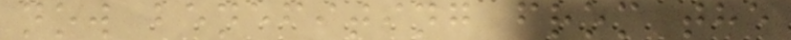now benefiting from the
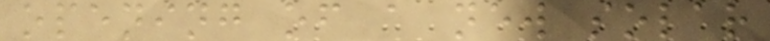opening of a new solar
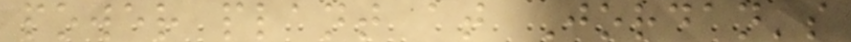power plant at Jordan's
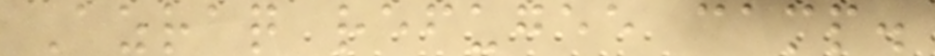Azraq refugee camp.
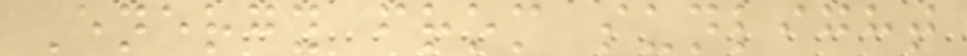Energy from sunlight
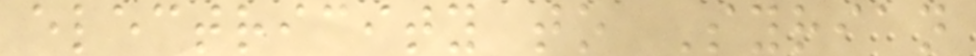electricity to Syrian
